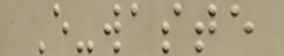E-waste
